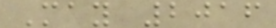May 2016
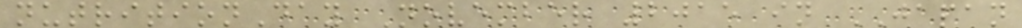nutritionDay November 2015 in JAPAN
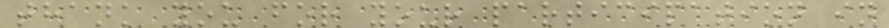thank you for your participation in
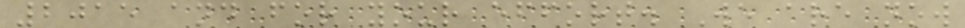2015 and for your effort. We are now
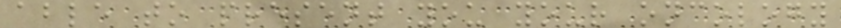able to present you your oncology
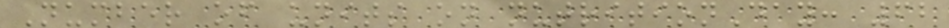Number of units on nutritionDay: 62
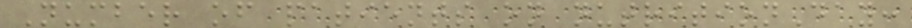Number of patients on nutritionDay:
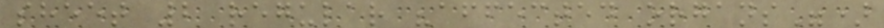sheet 2 regular "affected organs")
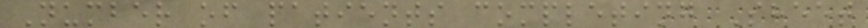Number of patients completing Sheet
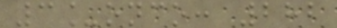3_onco: 282
